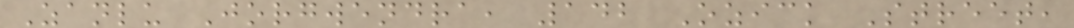Zanlu Jorgwendra, 142 Ozick Street,
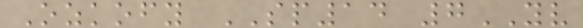Ozkofy SP14 7YV
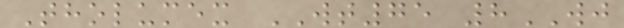Tholumex WT75 8WJ
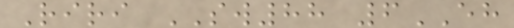Riri SW88 6EH
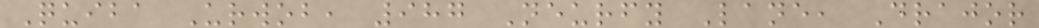Quiba Urwob, 987 Neurfy Lane, Drajor
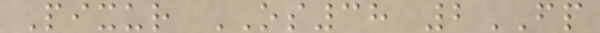Pixur OS38 2FP
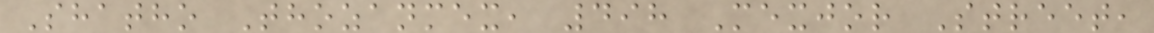Shatho Thozanmex, 498 Mexjor Street,
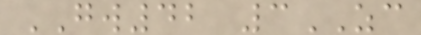GW42 3ZC
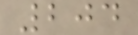204
